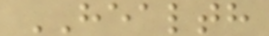HEALTH
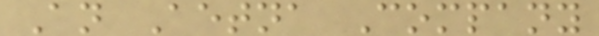An Aetna Company
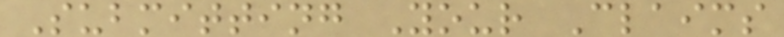Submitting Your Claims
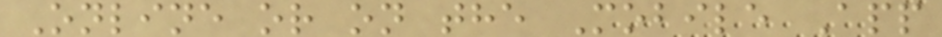Online or on the Mobile App
